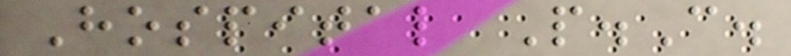Hospital P.C.
